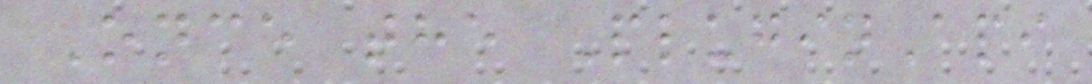Once the PluginApi
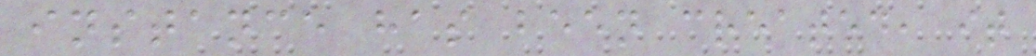instance has been created, it
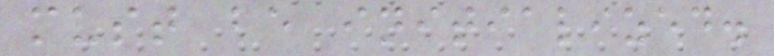must be initialized.
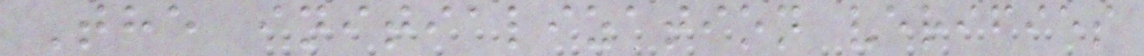The initialization verifies
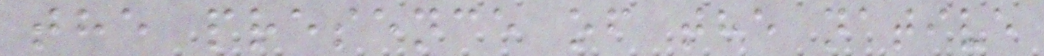the presence of the native
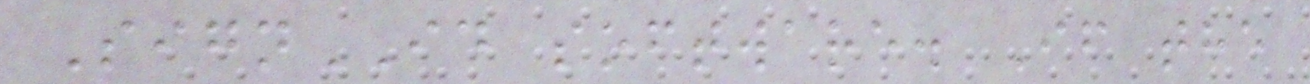SignID software. If the
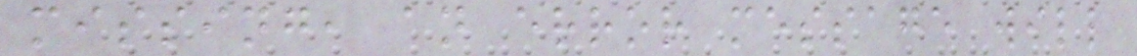missing, an error message will
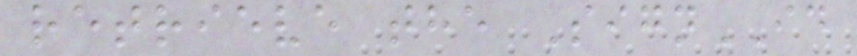retrieve the SignID
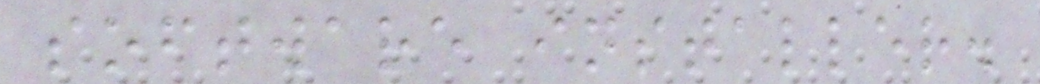software installer.
